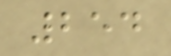254
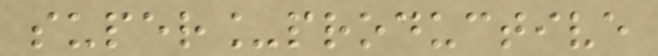super_productive
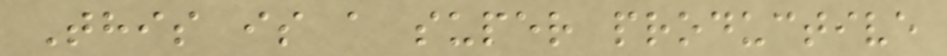This is a super productive
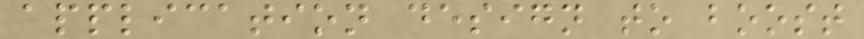application design to boost
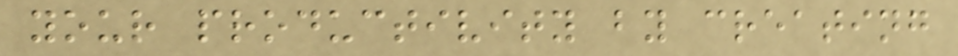your productivity by creating
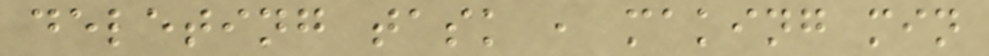deleting task , making min
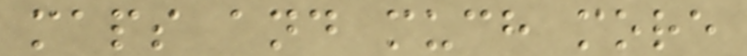maps and much more
